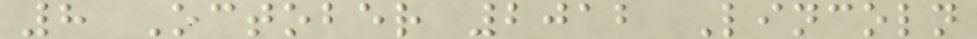8 October 2012 Lincoln
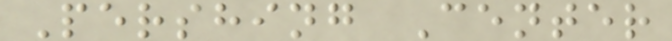Pershing Center
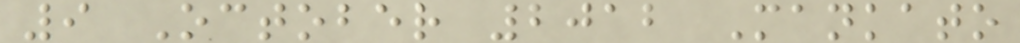9 October 2012 Mankato
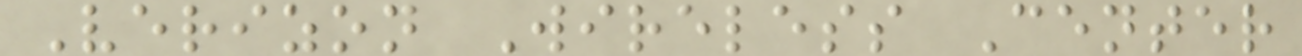Verizon Wireless Center
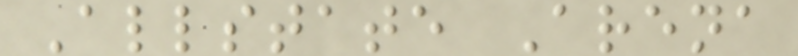Allstate Arena
